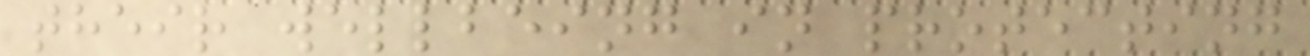their wellbeing in protecting
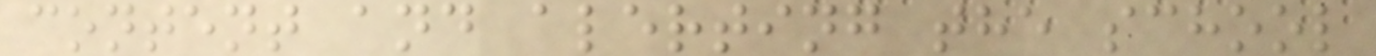content and alerting the school
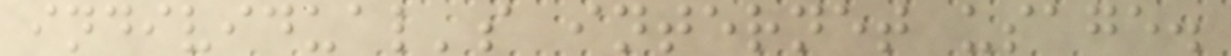individual's internet usage.
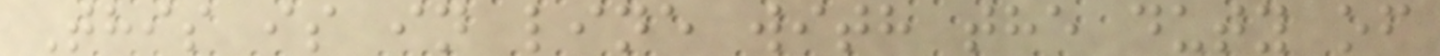This is in line with the duty of
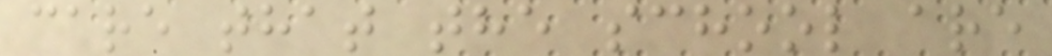care that the school are
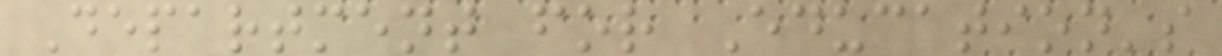Department for Education's
